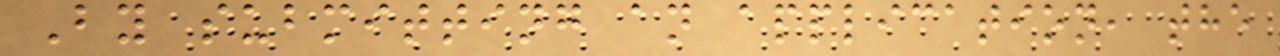By submitting an application, the
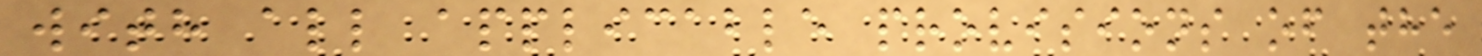with all applicable provisions of the
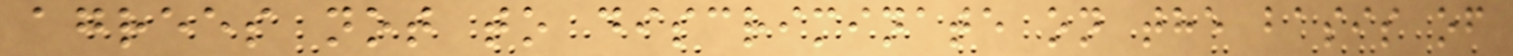agrees not to discriminate on the basis of
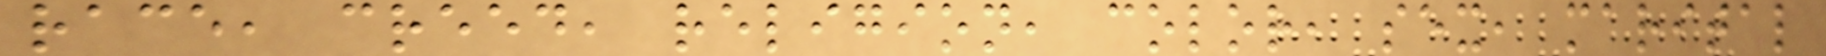race, creed, religion, color, sex, marital
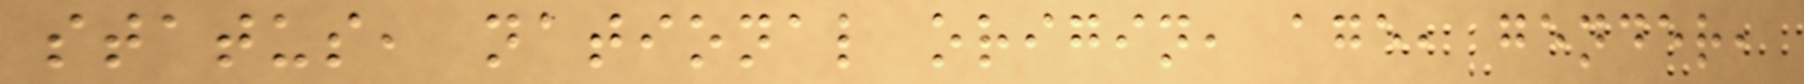status, national origin, age, gender,
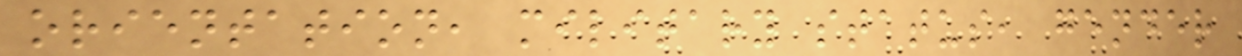orientation, military status, gender
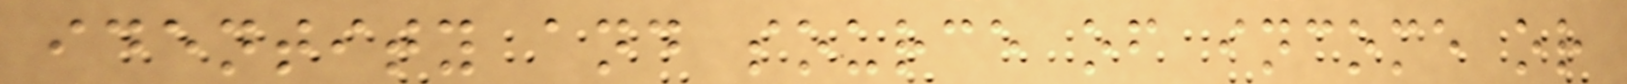identity and source of income or
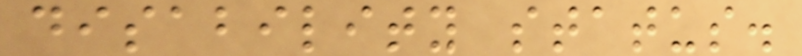disability status.
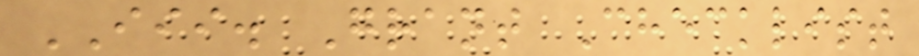III. Grant Checklist
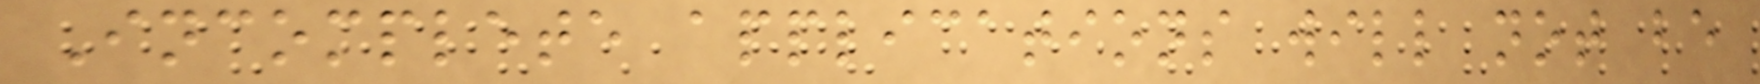Incomplete applications will not be
